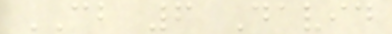CB 6 David
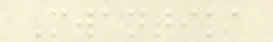Mwantika
